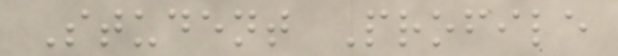Student Profile
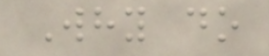Why do
